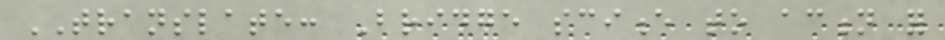TRANSLATE: Bridge science to action for
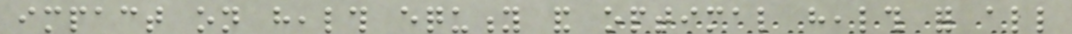impact on health equity and optimal health for all
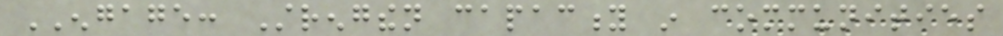ENGAGE: Strengthen capacity in communities
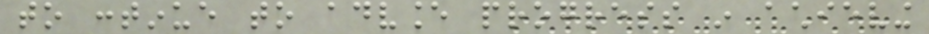to continue to advance progress in achieving
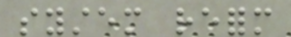system reform
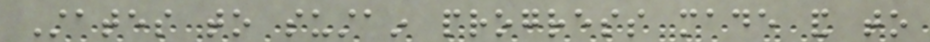States to sustain progress made and to
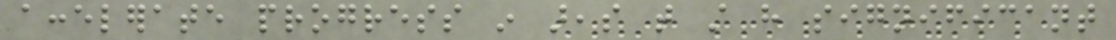accelerate progress in areas that still have significant
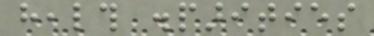health disparities
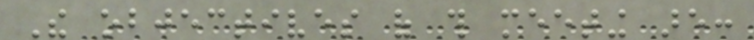The objectives of this meeting are:
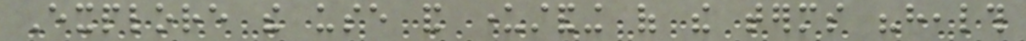Explore the use and understanding of the terms "health
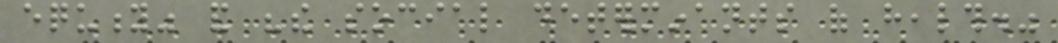equity" and "the social determinants of health."
